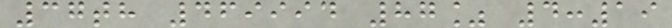37th 469994 87% 4:19
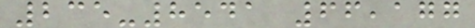235-8541 66,177
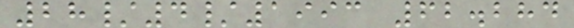28/4/1993 62.284
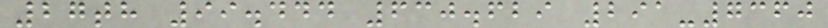27th 99.444 630.629 291-7360
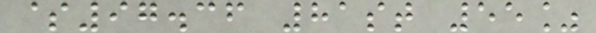$97.36 81st 55%
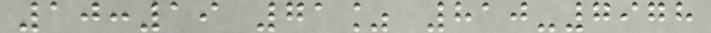10:19 71% 810-7978
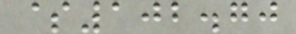$102.70
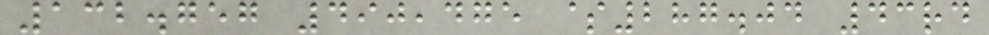132.757 490,475 $287.04 43rd
